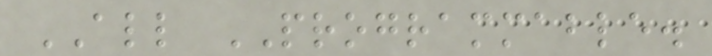ALL PROGRAMMABLE.
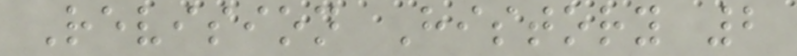Revision History 2
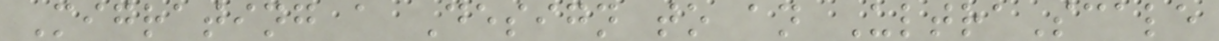Migrating a Design to an UltraScale
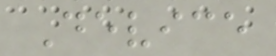Device
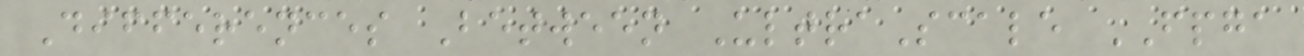Differences Between UltraScale FPGA
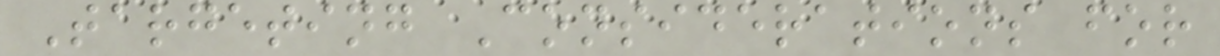Targeting Considerations for
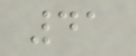41
